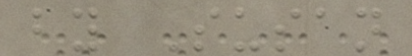by Susan
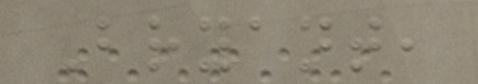Bryant,
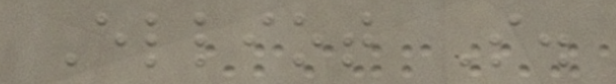Elliot S.
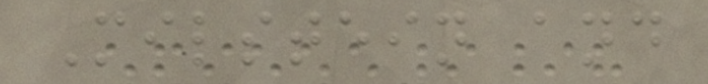Milstein and
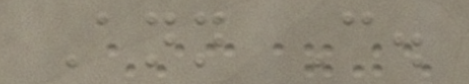Ann C.
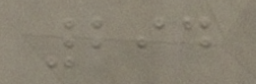294
